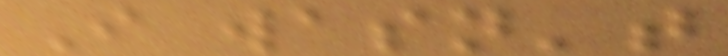I wasn't
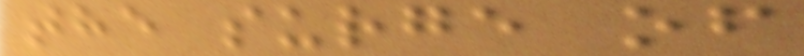the surge of
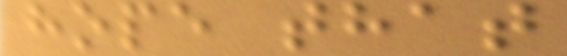hope that
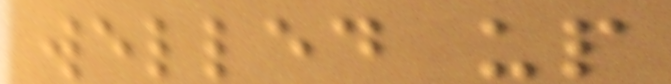welled up
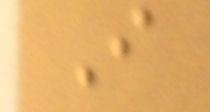I
